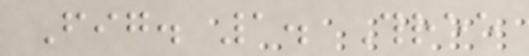Fig. 1. Three
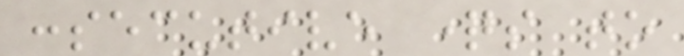consecutive questions to
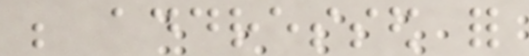be addressed for
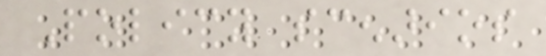Policy scenarios
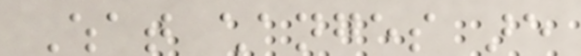What changes are
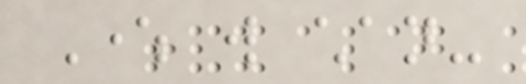Where will chan-
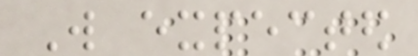Will expected
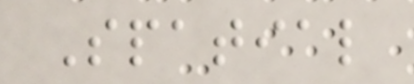Spatial
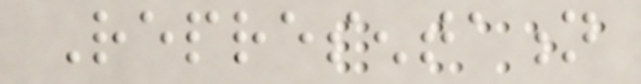Representation
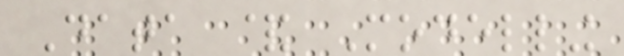Data & Modelling
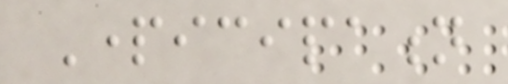Participation
